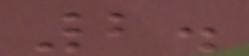2.
